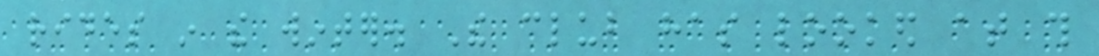rides in the winter. The club has looked at this
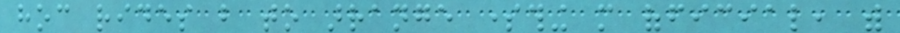hoc rides but to arrange something more official, with
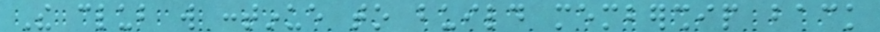The club will continue to build membership back
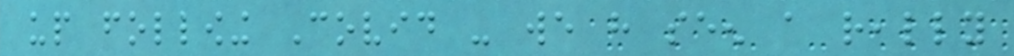up following Covid - we have seen a really
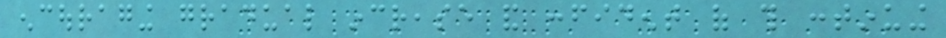encouraging gradual increase and confident of this continuing
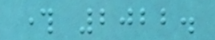through 2022.
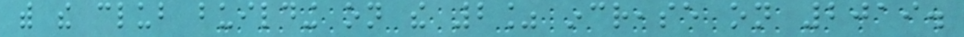with the club building on the 2% increase on 2019.
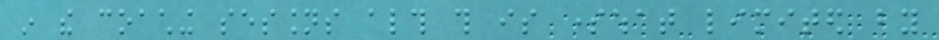in the coaching sessions although this is somewhat limited by
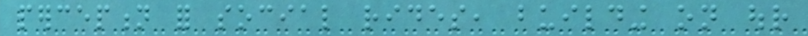perception for social rides, building on our
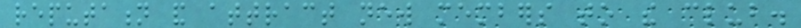reputation and attract new members to the club.
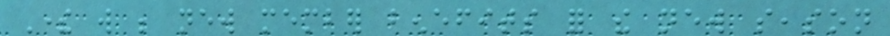There will be new member benefits for the new season
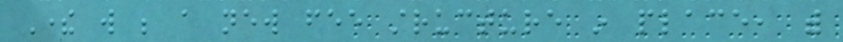There will be a new fee structure in place, with
